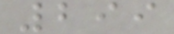299
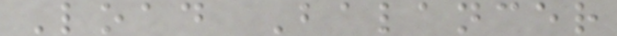Load Balancer
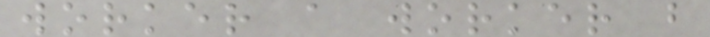worker a worker b
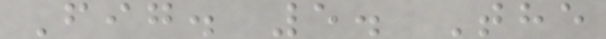Fig. 5. The
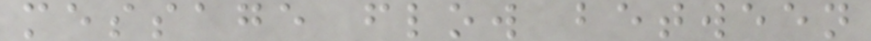message flow between
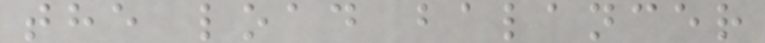the load balancer
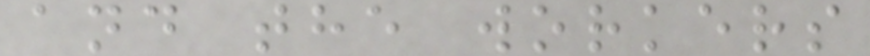and the workers
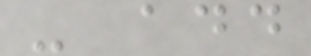- add
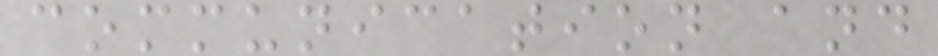communication and
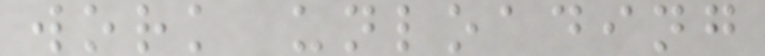work unloading
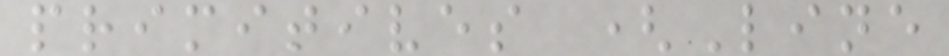primitives (Line
